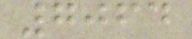7064
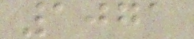1071
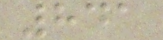841
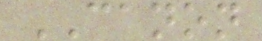CANON
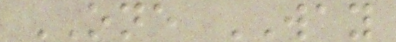ONE WAY
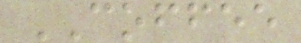COFFEE
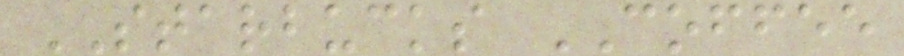STARBUCKS COFFEE
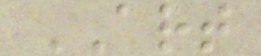ART
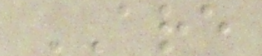ARE
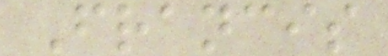Francis
